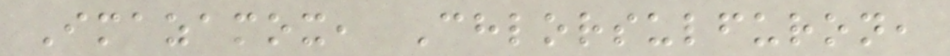Imazamox, Chlorsulfuron,
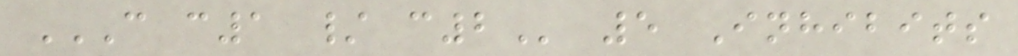C C1 / C2 5 Inhibits
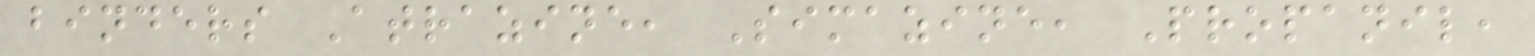binders Atrazine, Simazine, Propanil,
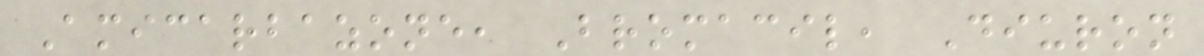Amicarbazone, Bromacil, Diuron
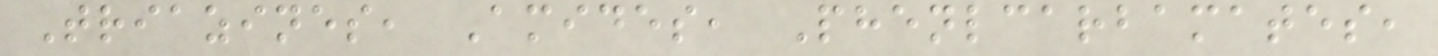Triazines, Amides, Phenlcarbamates,
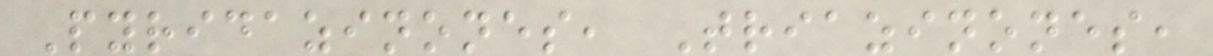Pyridazinones, Triazinones,
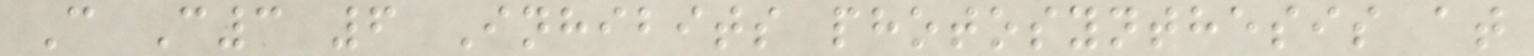C C3 6 Inhibits photosynthesis at
